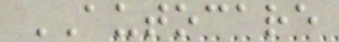AUTOCARE
